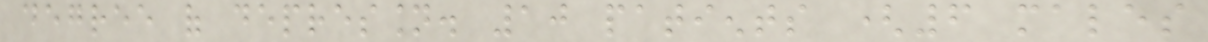degree of depression. 10 patients (6 males
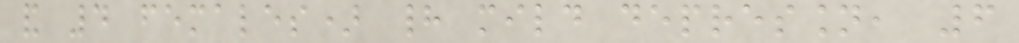and 4 females) had mild depression, 6
